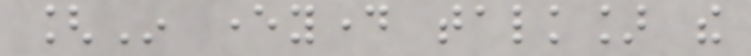[In everyday talk] the
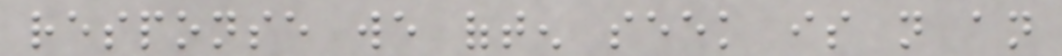response we often seek is not an
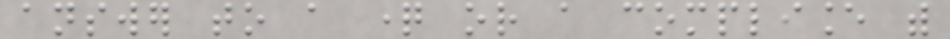answer to a question or a compliance with
